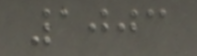1003
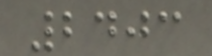2403
